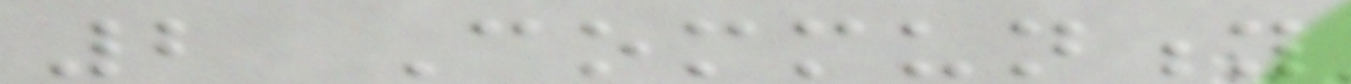2 Community
